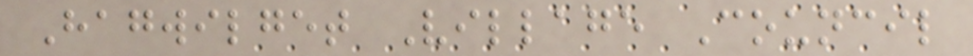Hagwilget Village Council
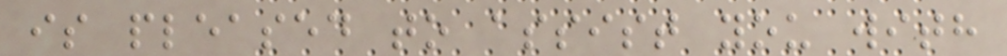is pleased to assist you with
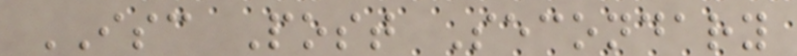ISC Post Secondary
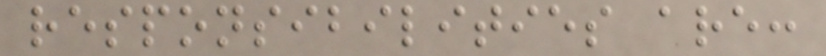responsibilities are:
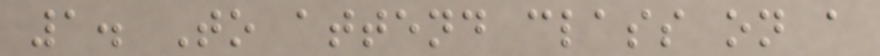1. To attend class on a
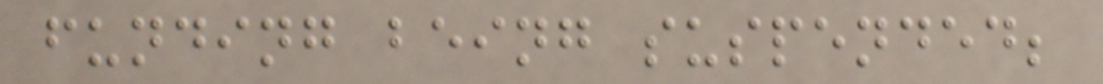funding being suspended;
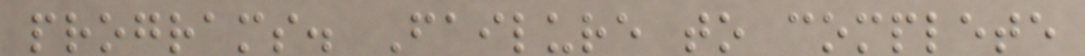programs. Failure to complete
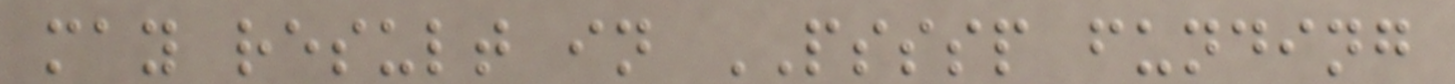may result in PSSSP funding
